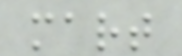mart
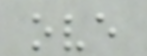ove
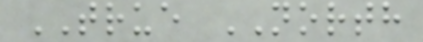TRUE NORTH
